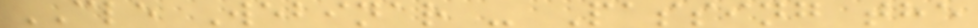CLE Webinar - Passing the
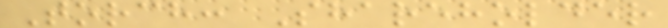Torch: Shareholder
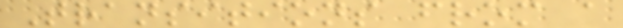Transitions from a
